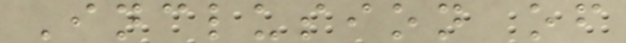Inclusion of
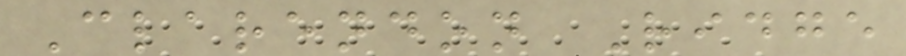Clarendon Ridge
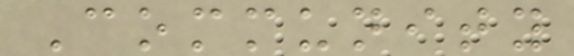Community
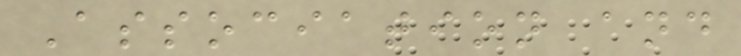Association and
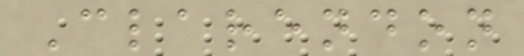Clarendon
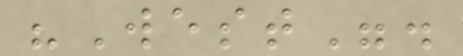"West".
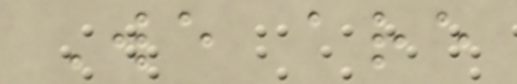We are
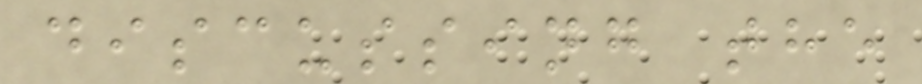discussing the
